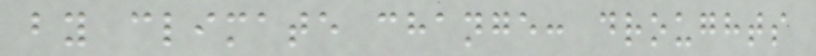by climate change: droughts
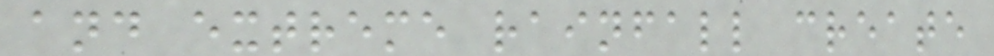and extreme rainfall create
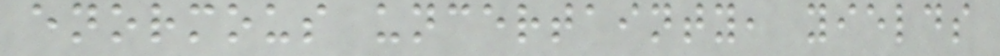enormous uncertainty, yields
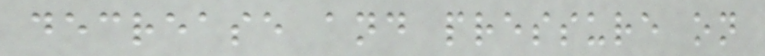decrease and pressure on
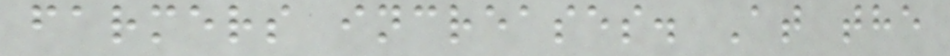farmers increases. At the
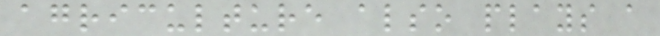agriculture also plays a
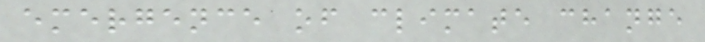emergence of climate change
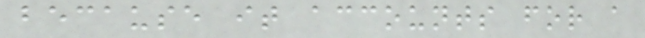because it accounts for a
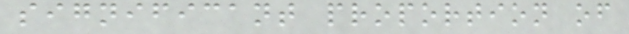significant proportion of
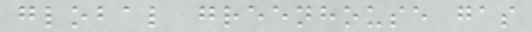global greenhouse gas
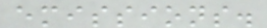emissions.
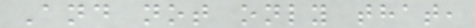And not only that,
